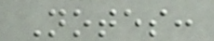Notes:
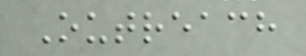Outreach
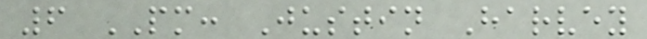6 PM: Justin Harvey
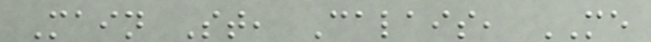Main St, Calais, ME
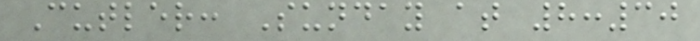Cutler: Sunday at 8:30
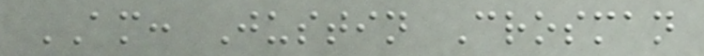AM: Justin Crosman
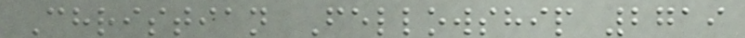Christian Fellowship 2719
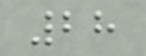28
